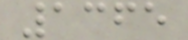1365
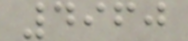4960
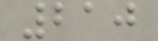210
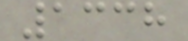1338
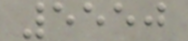5550
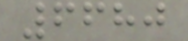6680
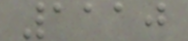1110
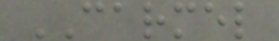CARMEL
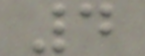4
